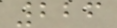226
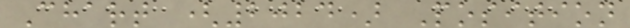Chart (2024) Position
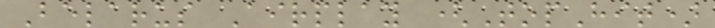Belarus Airplay (TopHit)
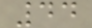44
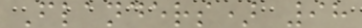Flanders) 98
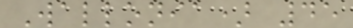Wallonia) 45
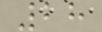28
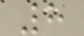8
